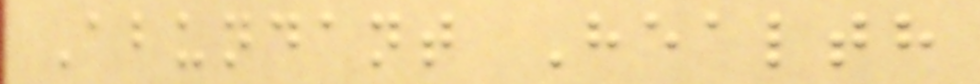Abundant Health
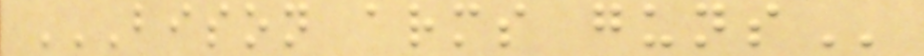BISON ARMS GUNS
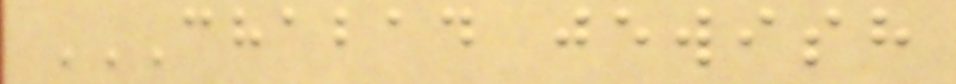CHABAD JEWISH
